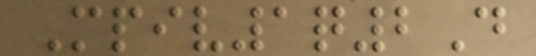Mpiv1q2D
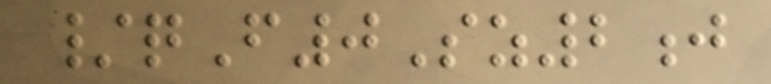/qF0Sz2j
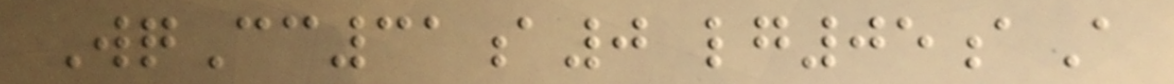WqCc31a0 lg05aA
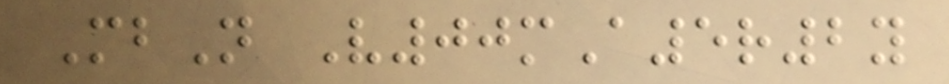MbN V00mA5r2y
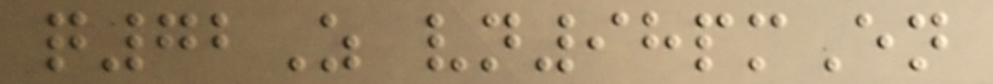q72Z vn98pmEn
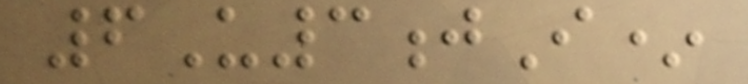6U3jI*
